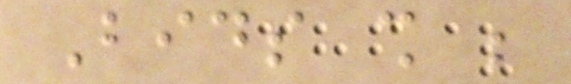Bids shall be
